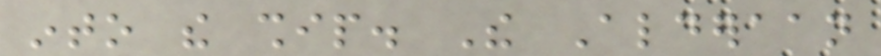into the ship. The Alderaan
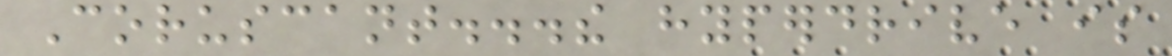Coruscant...the hyperdrive is
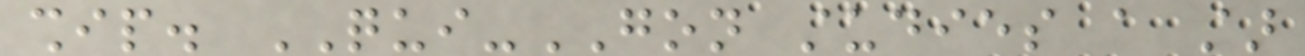ship. QUI-GON studies a star
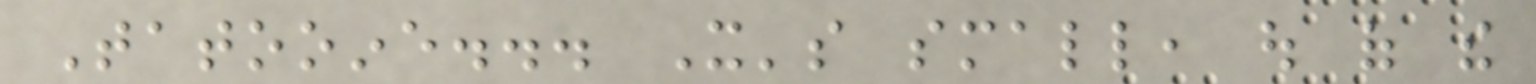Tatooine... It's small, out of the
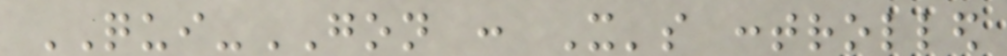QUI-GON : It's controlled
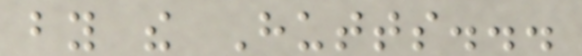by the Hutts...
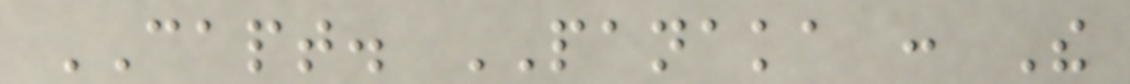CAPT. PANAKA : The
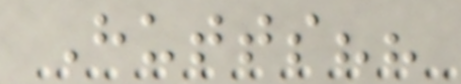Hutts??
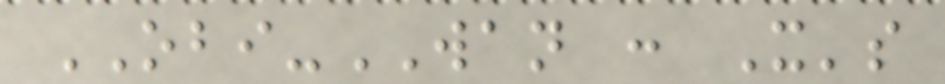OBI-WAN : It's
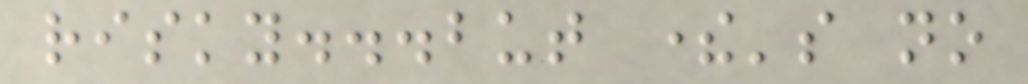risky...but there's no
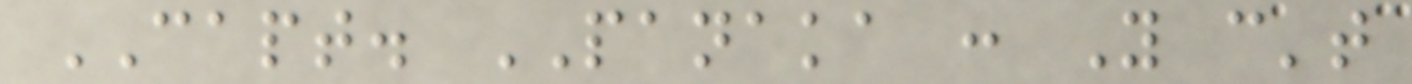CAPT. PANAKA : You can't
